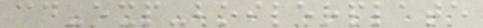cd-exp-boilerplate
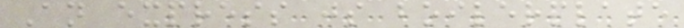An express js boilerplate
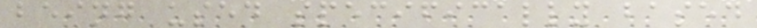being used specifically based
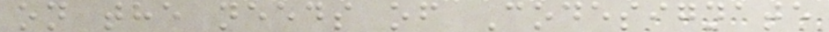on the needs of Codesignate
